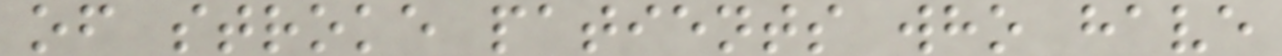of stroke patients who have
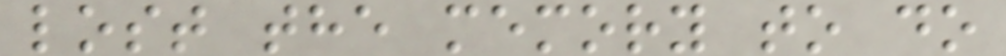lost the memory to do
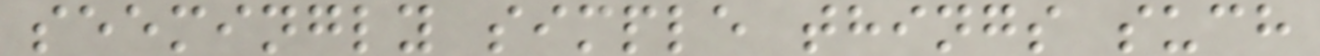seemingly simple things such
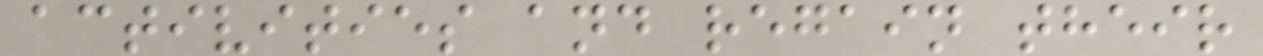activities and regain their
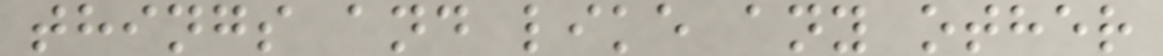things and like any other
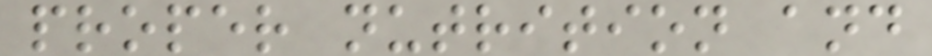proper nutrition and
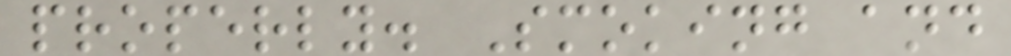properly. Smoking and
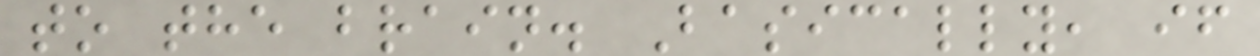to the brain. Basically, if
